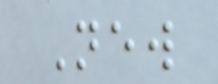New
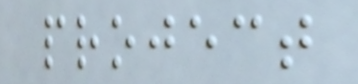project
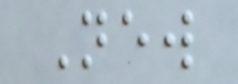New
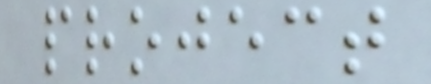project
